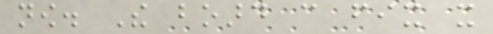now. The board can fix it
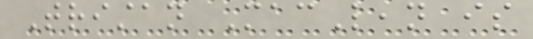Tristan MacLean is
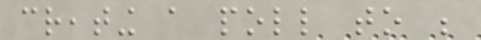creating a poll to be
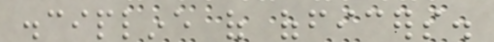discipline of officers.
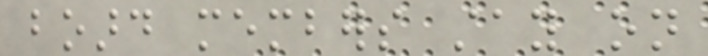board members stay on
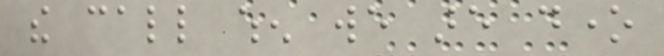the call when we are done
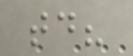today?
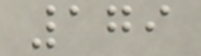179
